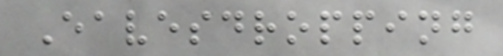Eavesdropping
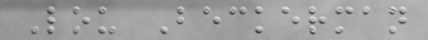Lou Beckerman
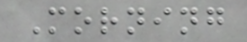Morning
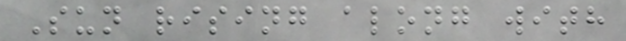Sun rising along with
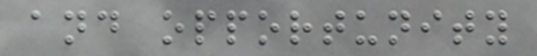and opportunity
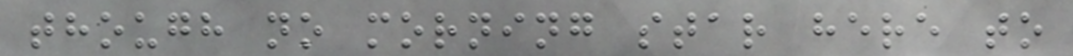though no morning star here to
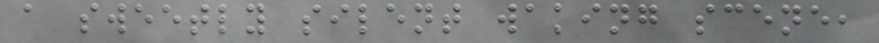a sweetly silent waking scene,
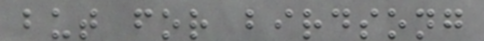but for birdsong
